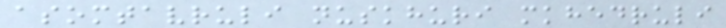asomtavruli nuskhuri mkhedruli
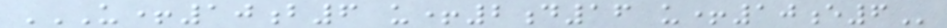U+10B6 U+2D16 U+10E6
